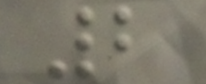2
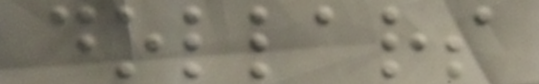dollars
